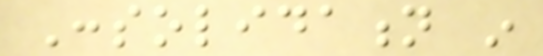Consolidation in
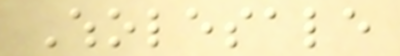Wholesale
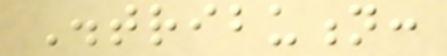Distribution:
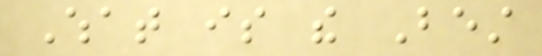What is the Best
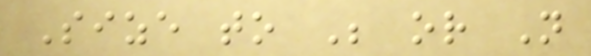Size to Be or Not
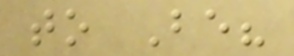to Be?
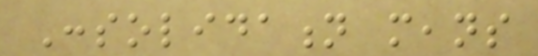Consolidation means
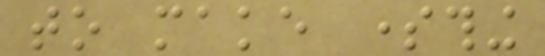to make something
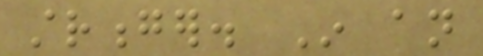stronger. In an
